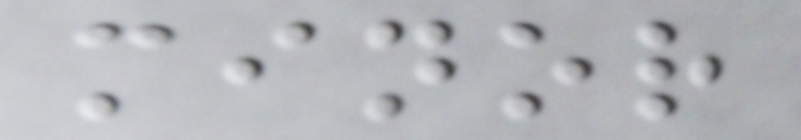minor
